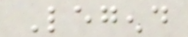Legend
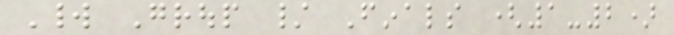World Group / Finals (1-2)
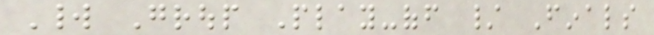World Group Play-off / Finals
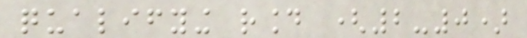qualifying round (2-0)
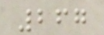267
